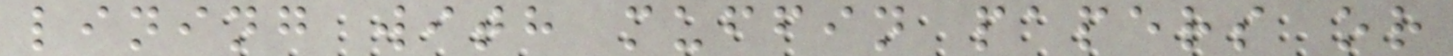lining with muffin papers or
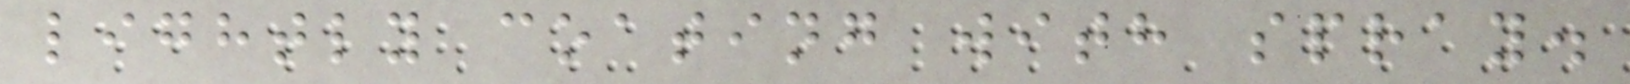lightly coating with spray.
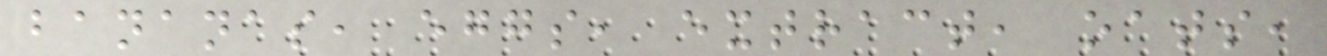bananas, eggs, extract, oats,
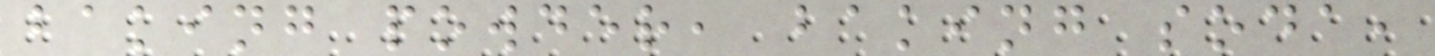baking powder, baking soda,
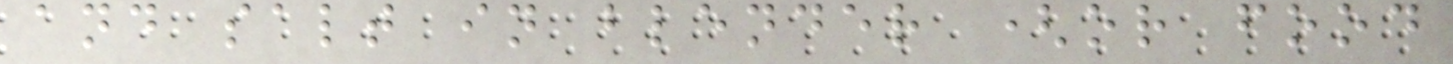and salt in blender (or food
